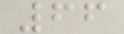66
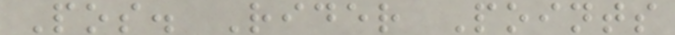Pos. Rider Points
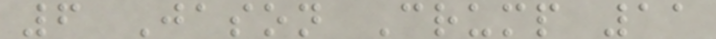6 Jason Crump 11
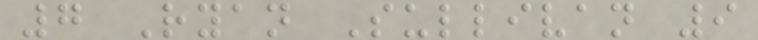7 Ryan Sullivan 9
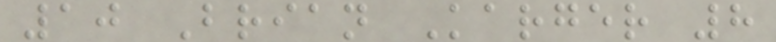10 Brian Karger 8
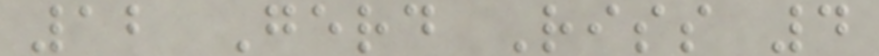12 Gerd Riss 4
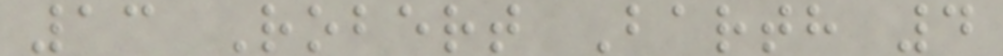13 Robert Barth 4
